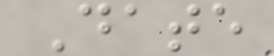Date
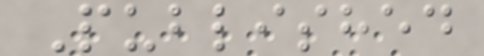Published
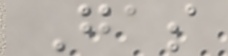Gas
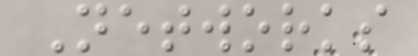Networks
